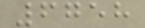6758
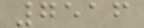7516
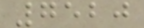7520
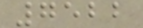7522
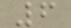6
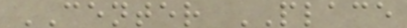CENTER PLACE
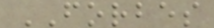FORBES
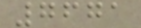7671
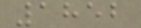1852
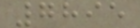7895
